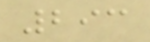293
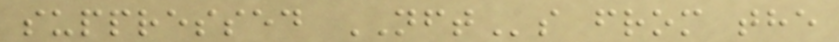suppressed NFTs from the
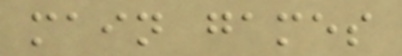main games
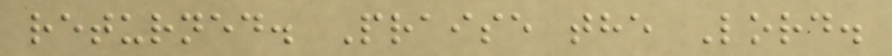returned. Praise the Lord.
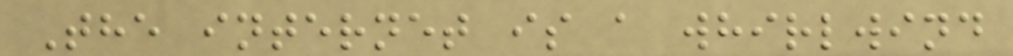The internet is a whirlwind
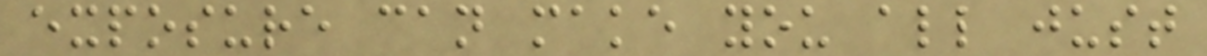exposure can make you all just
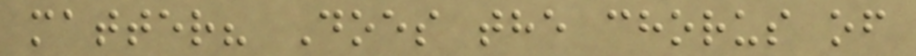matter? Does the chorus of
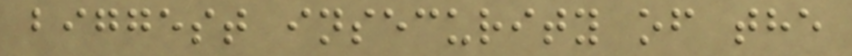biggest insecurity of the
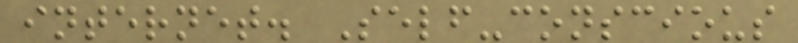internet. Self-conscious
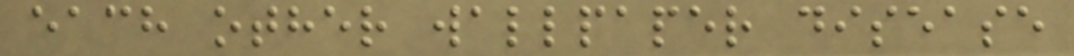each other wallpaper disease
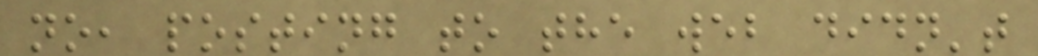no, posting to the web didn't
